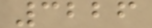3226
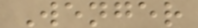Wenger
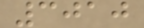3010
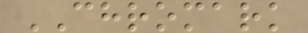CHROMARK
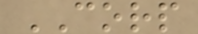CORP
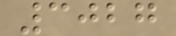3027
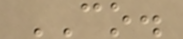CO.
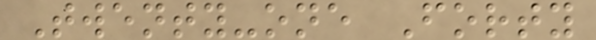Twenty-one Forty
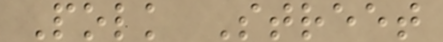Polk Street
